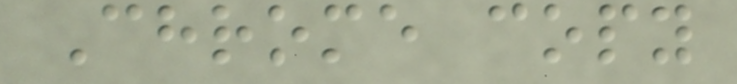Chrome copy
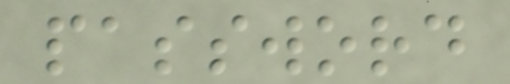password
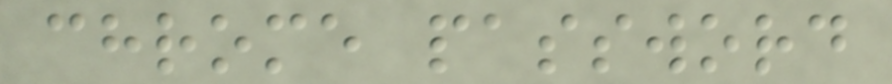chrome password
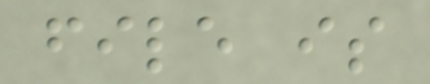file is
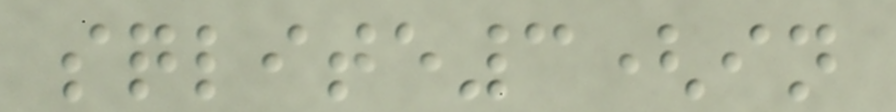sqlite3(in
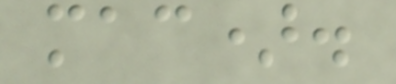mac).
